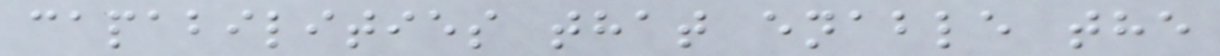capabilities that enable the
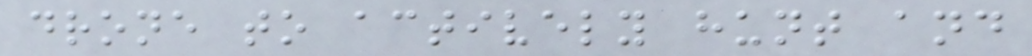drone to actively hunt and
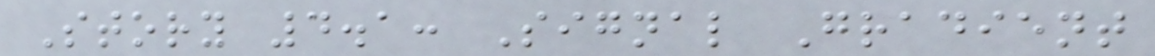Story 4.1: Signal Gradient
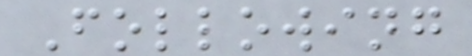Following
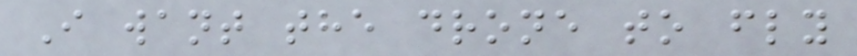I want the drone to fly
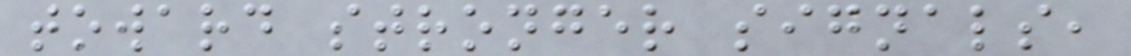toward stronger signals,
